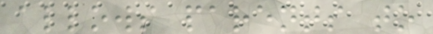allows parents to
